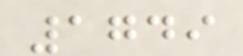1749
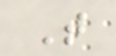T
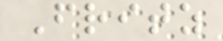Fritz
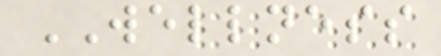WELLNESS
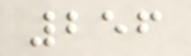256
